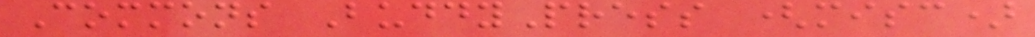Commons BuddyPress (misc)
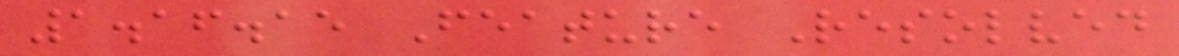1.16.15 Feature Resolved
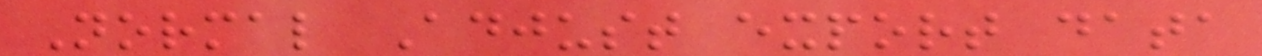Normal Adjust export data
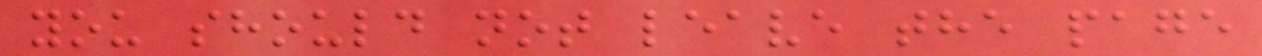you should not leave the page
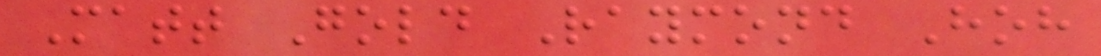Matt Gold Raymond Hoh
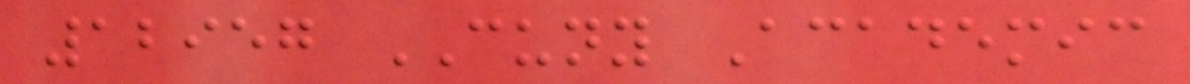12957 CUNY Academic
